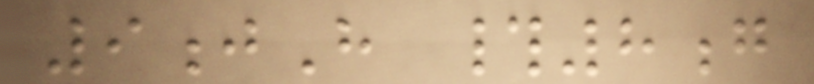9jH #8g
